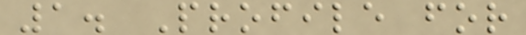1. Profile for
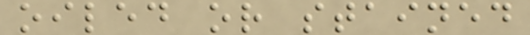oiled or stained
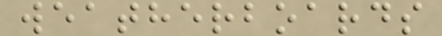weatherboards
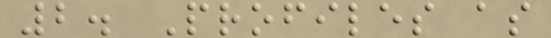2. Profiles as
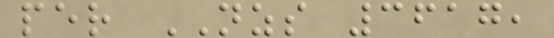per NZS 3617,
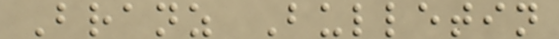Branz Bulletin
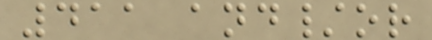411 and/or
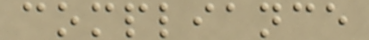compliance
